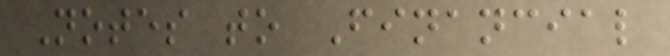Notes to Financial
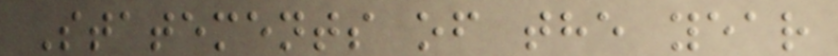Statements of the year
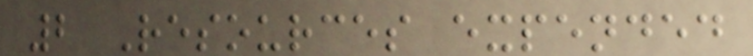2 Resources expended
